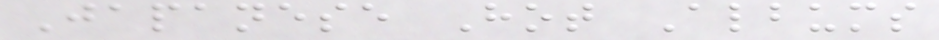Japanese Hot Albums
